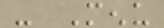- Menu
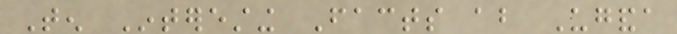Ten Interesting Facts about Uganda
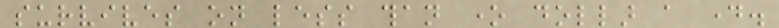survives on less than one dollar a day.
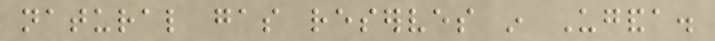natural gas reserves in Uganda.
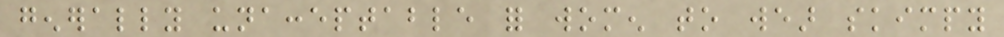generally unacceptable for women to wear skimpy
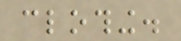clothing.
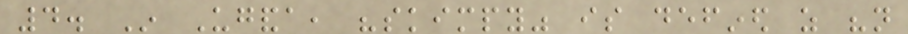4. In Uganda, "skimpy" is defined as "not
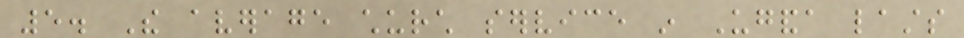5. The average church service in Uganda lasts
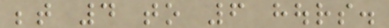between 4 to 6 hours.
